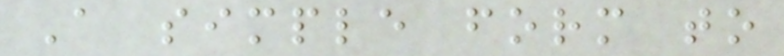A simple form to
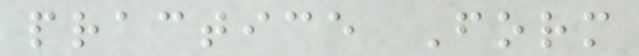practice Form
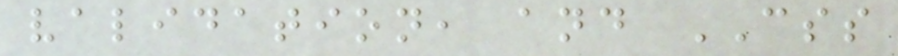validation, and CSS
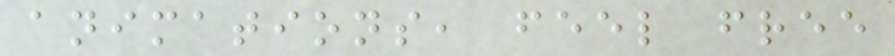animations, feel free
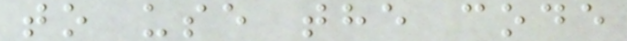to use the code
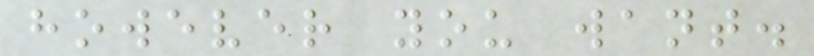however you want.
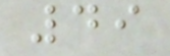49
